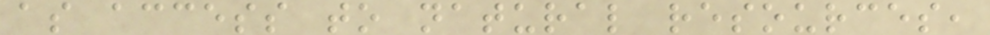as access to natural resources,
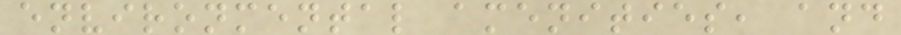environmental amenities, and
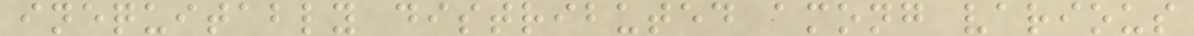inequitably distributed among various
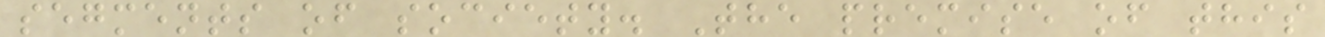segments of society. The premise of this
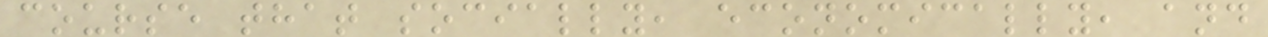course that socially, economically, and
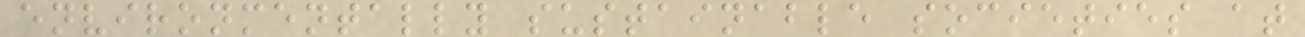environmentally sustainable societies at
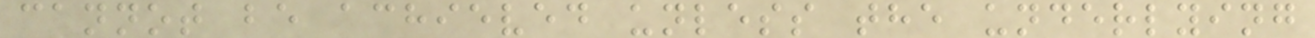cannot be achieved unless the underlying
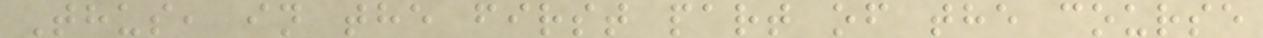Thus, in the first part of the course
